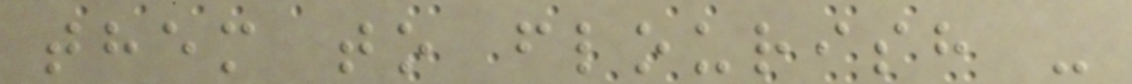them to flourish -
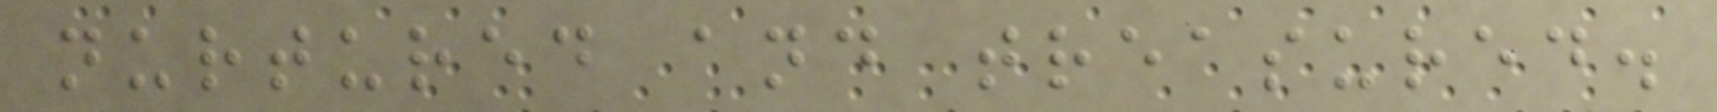nurtured and treasured.
